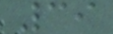39
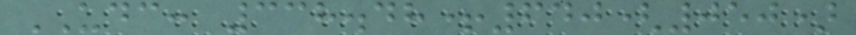UDC: 338.48+640(050)
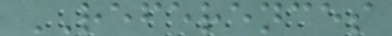REFERENCES
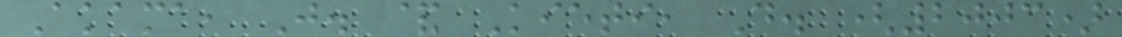Akama, J. & Kieti, D. (2003)
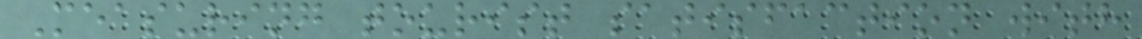Measuring tourist satisfaction with
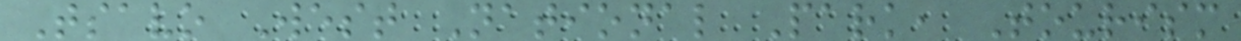Tsavo West National Park, Tourism
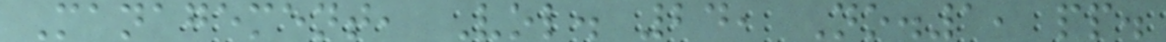Management, Vol. 24, No.1, pp.
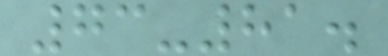73-81.
